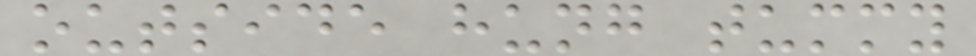outside hung tummy
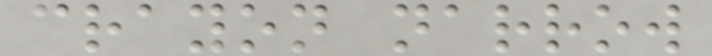crayon narrow
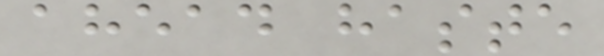ahead haste
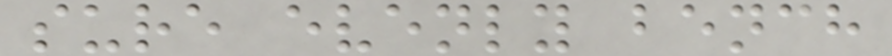sure evenly bench
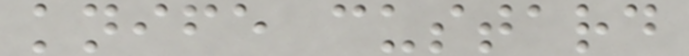knife custard
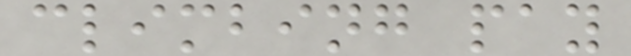climbing pay
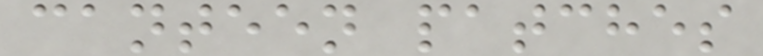canteen patches
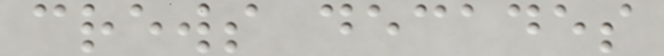crews decades
